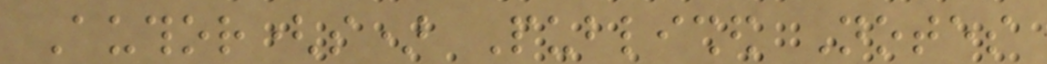Author(s) Published Notes
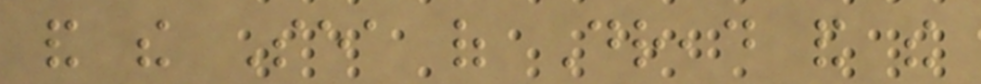and the Sea of Dread and the
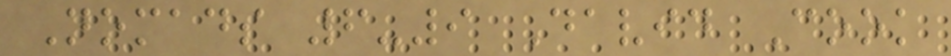Nomads 6-9 David Cook
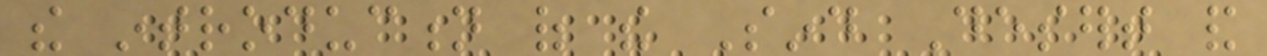the introduction of the Sind Desert and
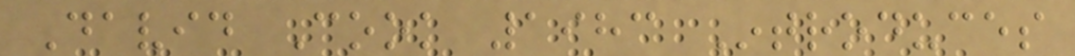David Cook 1983 Introduces
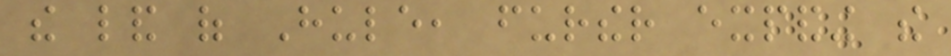the land of Hule, further expanding the
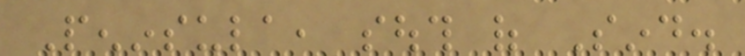Peninsula, south of Sind.
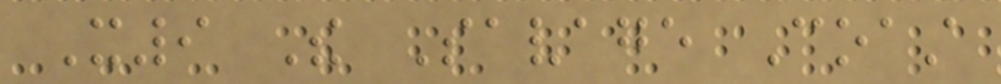X9 The Savage Coast
